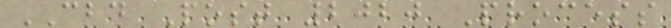CBD Post 2020 Process
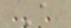A
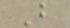B
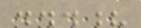...?
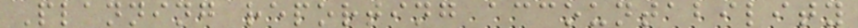Planning reporting accountability
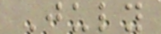July
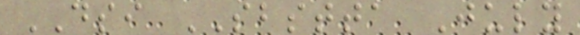DSI SBSTTA July
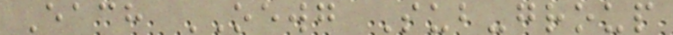Each OEWG Sub-group
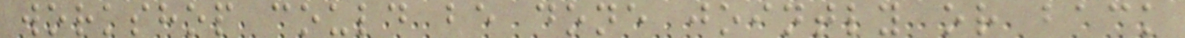workshop could be done jointly or back
